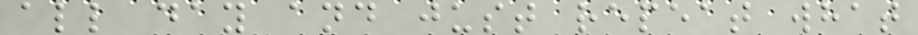all day and just repeat what
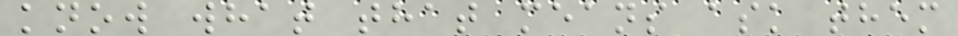know what that means ask them
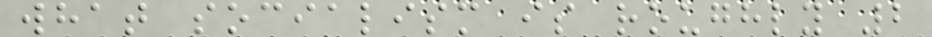what socialism is roughly 2
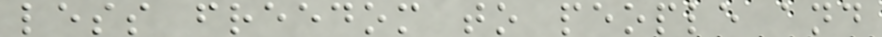less freedom to people and
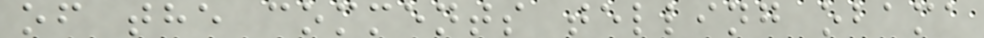of the comments telling obama
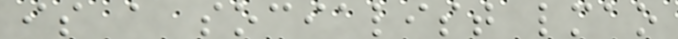is a socialist lmao
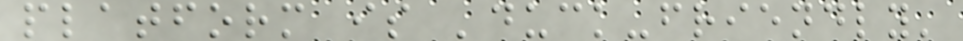platform is 'duck-friendly'
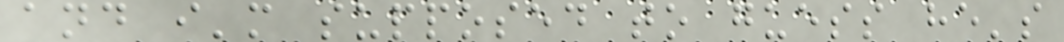and i'm supposed to guess he's
